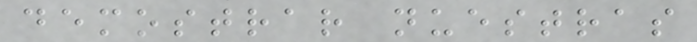demostrar nuestras
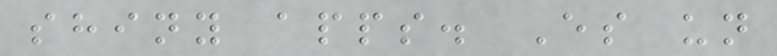shiny apps. Es un
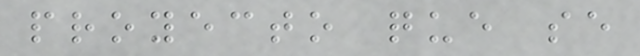proyecto que se
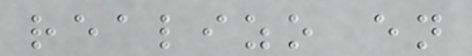realizo en
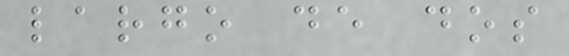largo de dos
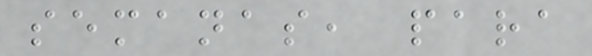semanas, para
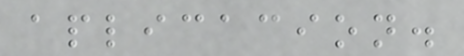aplicacion.
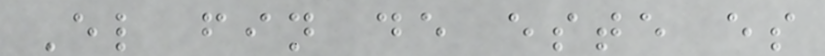El fin de este es
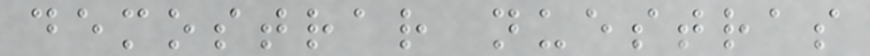demostrar nuestras
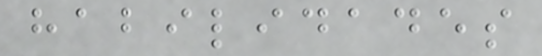habilidades
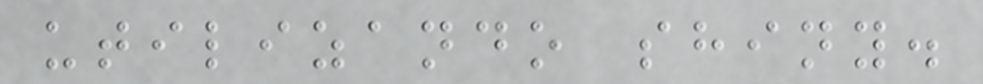utilizando shiny.
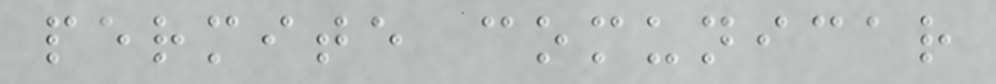permite comunicar
